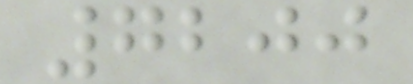7200
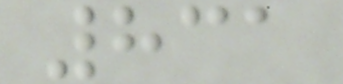831
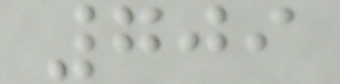709
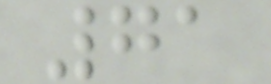71
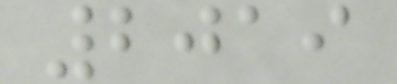2019
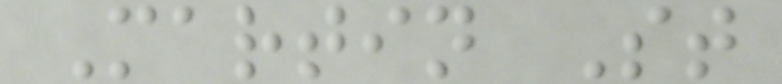Martin St
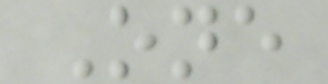One
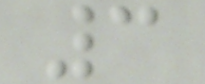3
